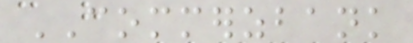COMMERZBANK
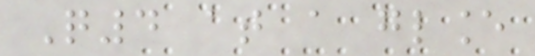Q4 at a glance
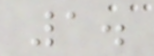1.
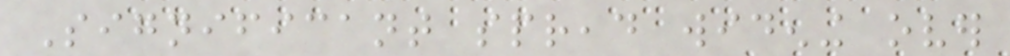Significant spread widening over
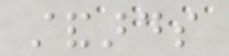standards
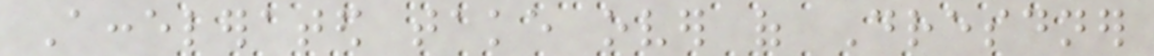Accelerated take over of Dresdner
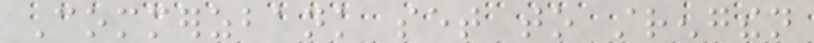Commerzbank set to strengthen
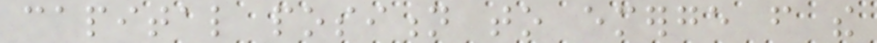capital position to emerge from the
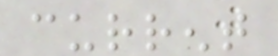current
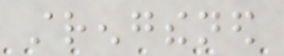strengthened
